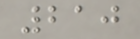210
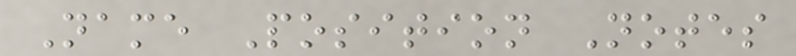Name Position Notes
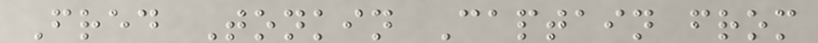Fred Tonkin Captain from
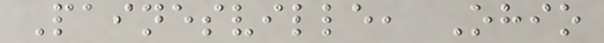Painesville, Ohio
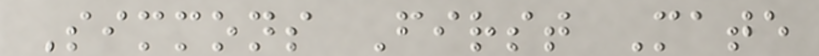Simmons First Mate
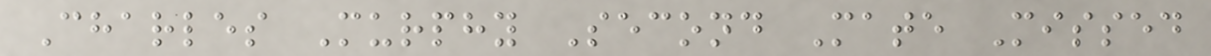Charles Murphy Second Mate Missed
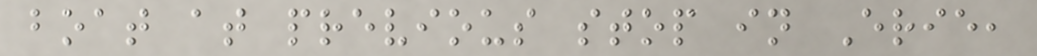boat at previous stop in Erie,
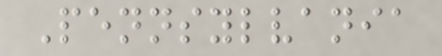Pennsylvania
